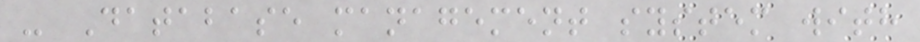- Database management system with
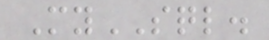MySQL.
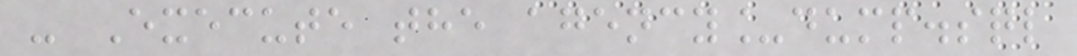- Execute the agency_dump.sql
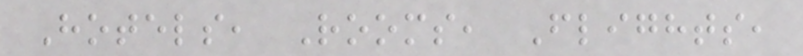Hotels, Rooms, Flights,
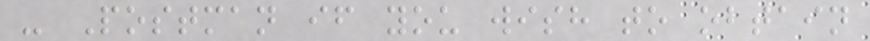- Postman if you wish to obtain
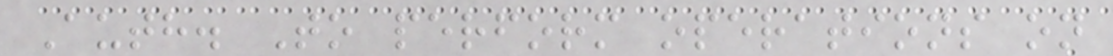Auth. To perform operations on
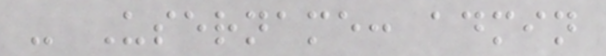- Username: admin
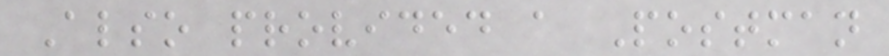Also provided a Postman
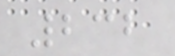232
